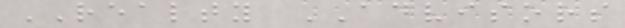REALTY ADVISORS
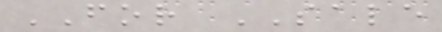FOR SALE
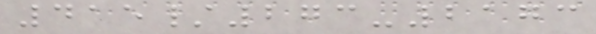415/273-2173
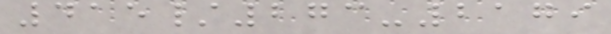415/273-2179
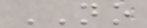NO
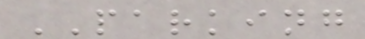PARKING
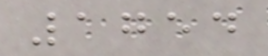1754
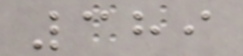389
